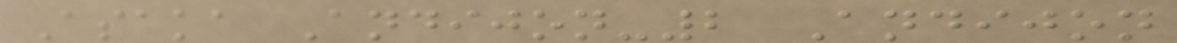Asaka Andijon-2 Andijon
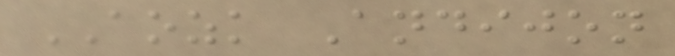AOZK Andijon
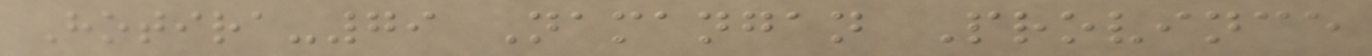Hotira-79 Namangan Province
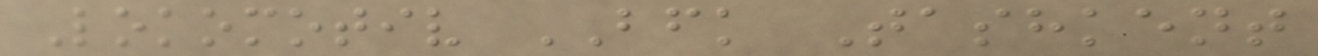Lokomotiv BFK Tashkent
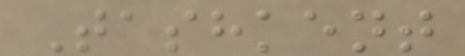Tashkent
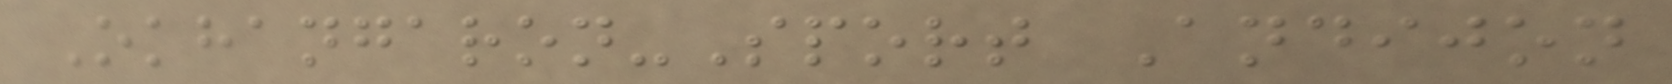Okhangaron-Sport Andijon
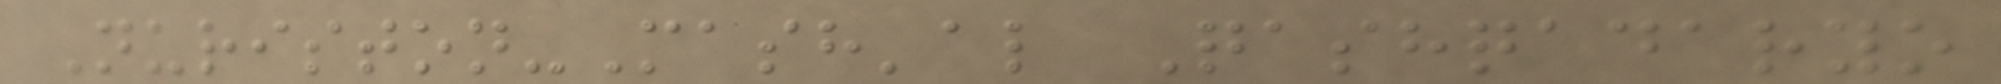Nuriston-Mash'al Qashqadaryo
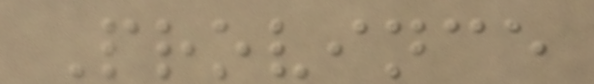Province
